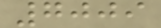7009
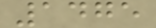1475
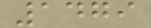1479
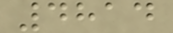4814
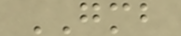GMB
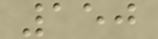150
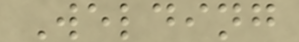Welding
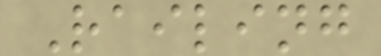Railing
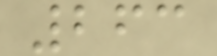263
